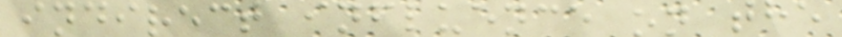indirect influence on the
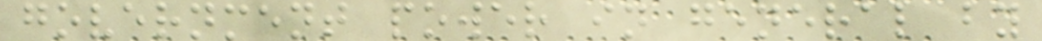government power in general by
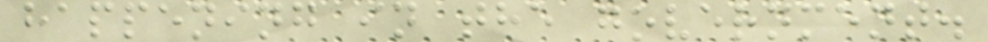happening in the government.
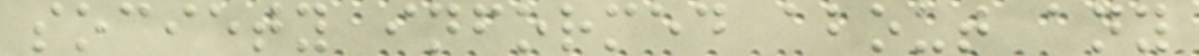society informed about any
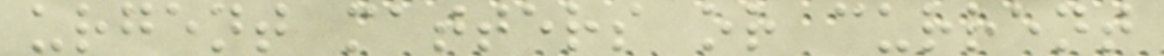urgent matters or current
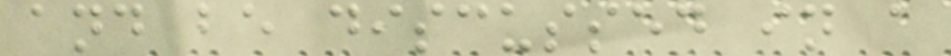and be discussed in a
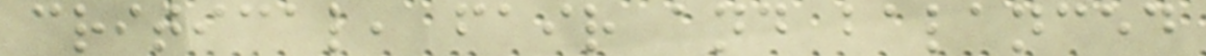critical, fair and balanced
